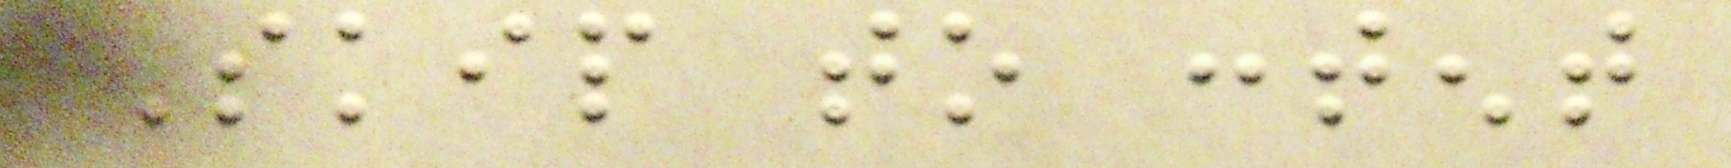Skip to content
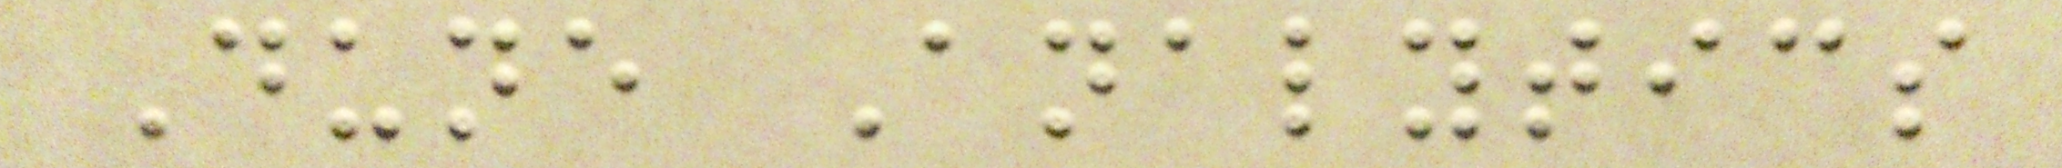Dune Analytics
